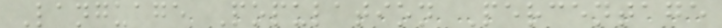Language Population Percentage
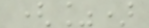(%)
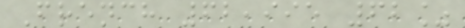French 62,995 62%
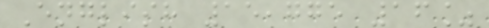English 15,775 16%
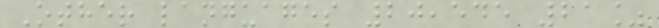Other languages 20,545 21%
